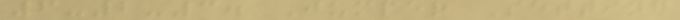6-2-3. Jumper Setting
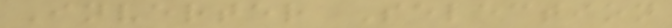Inverter Selection
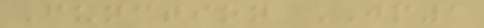Function JP1
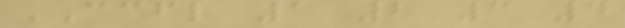CCFL 1 2 3 4
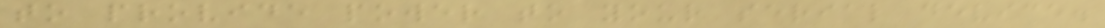to provide power to your serial device.
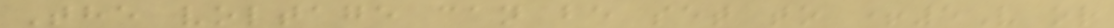The voltage can be set to +5V or
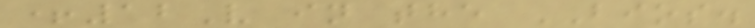+12V in the BIOS.
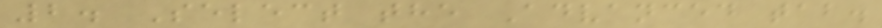2. Select the Advanced tab.
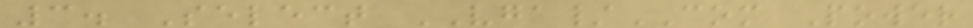3. Select VGA/COM Power
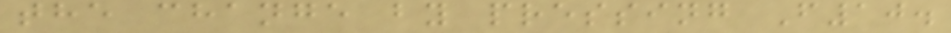the change by pressing F10.
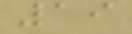19
